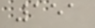151
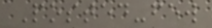Posted-few
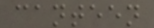canteen
